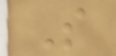S
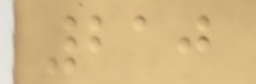210
